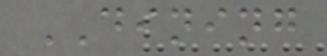DINING
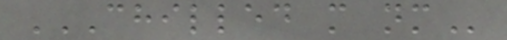CHILLED M NM
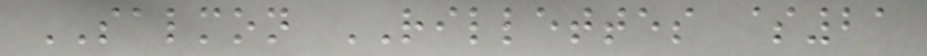SALMON RILLETTES $21
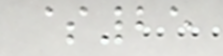$25
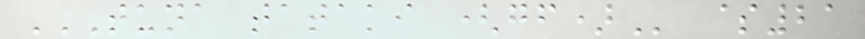TUNA TATAKI (GF) $21
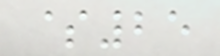$25
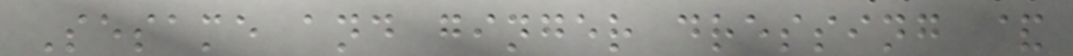Sesame and ginger dressing &
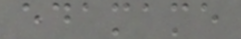edamame
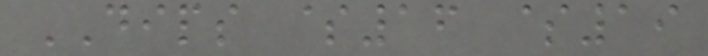DIPS $16 $19
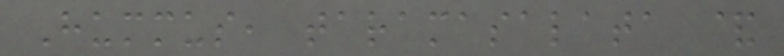Hummus, taramasalata &
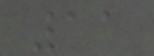11
